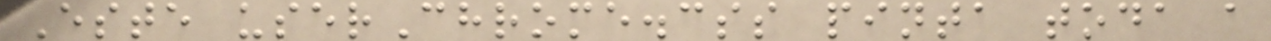Este userChrome.css pinta toda a
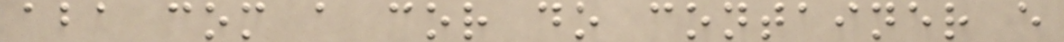aba com a cor do container e
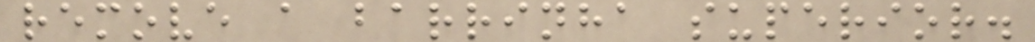remove a barrinha superior.
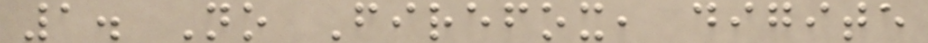1. No Firefox, digite
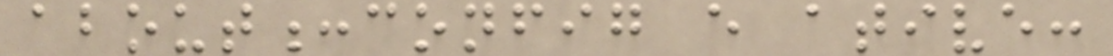about:config e ative:
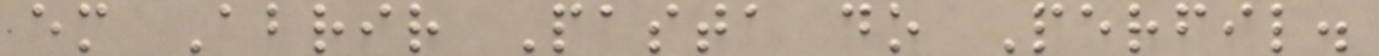em Abrir Pasta do Perfil.
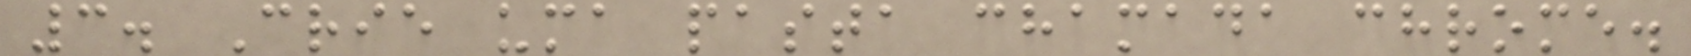3. Crie uma pasta chamada chrome.
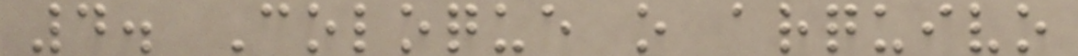4. Coloque o arquivo
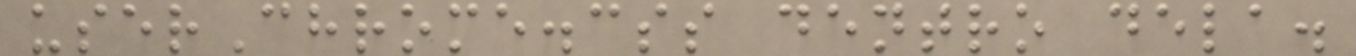userChrome.css dentro dela.
